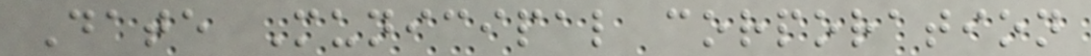Date Municipal corporation
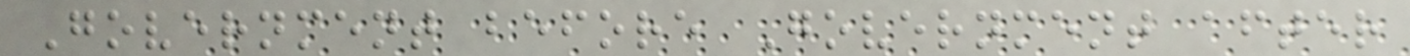Government before Government after
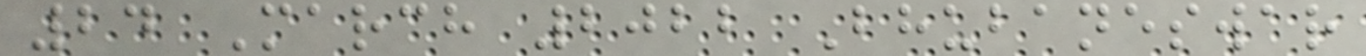24 March 2022 Bhubaneswar
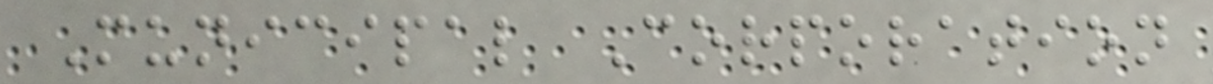Municipal Corporation
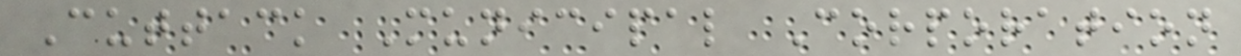Cuttack Municipal Corporation
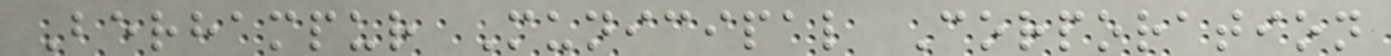Berhampur Municipal Corporation
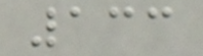133
